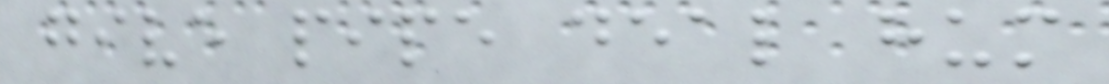give pipe deal hum
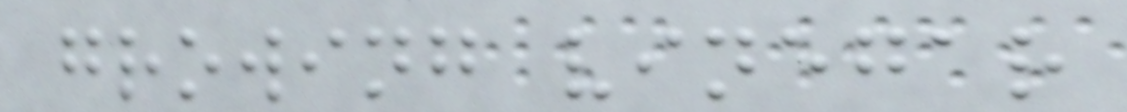growing vinegar
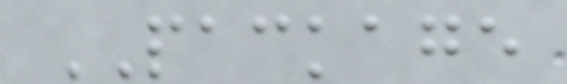PACKAGE
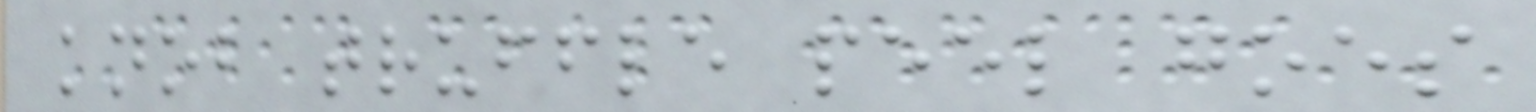knob truffle peel goes
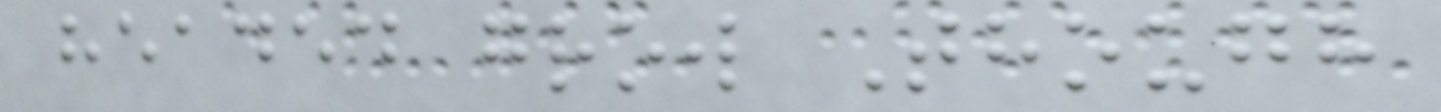headed grow Though
